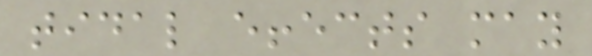tidal effects may
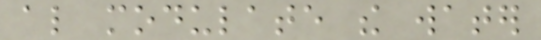also modulate the water
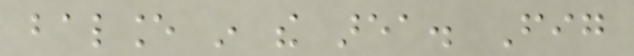balance in the area. Fig
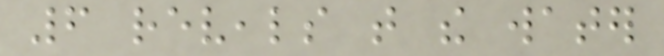6 reveals that the water
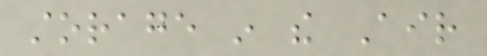storage in the Air
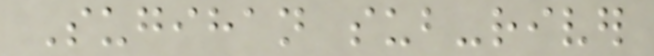Sugihan sub-river
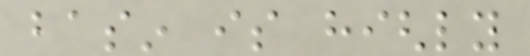basin is highly
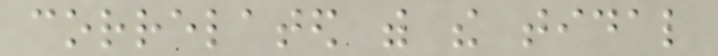correlated with the tidal
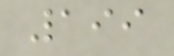199
